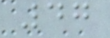47
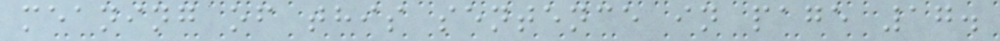meaning of this sentence in page 17.
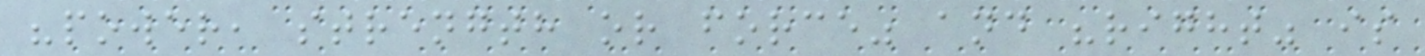"power, strength or force" and "right" is
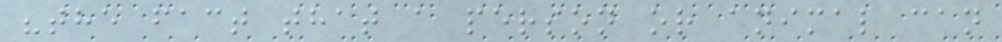"the fact that a person or animal can
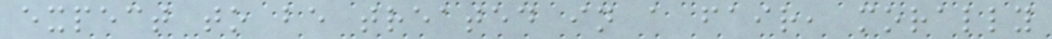expect to be treated in a fair, morally
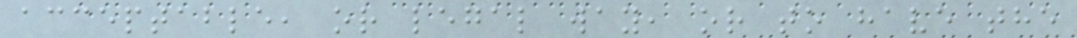acceptable, or legal way, or to have the
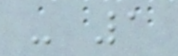- 1
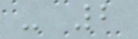- 2
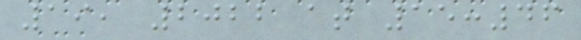19, 2022 at 15:46
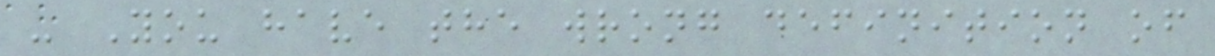- You have the wrong definition of
